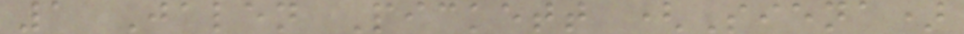1 Jalen Pickett (Siena)
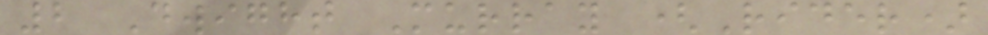2 Dwight Murray (Rider)
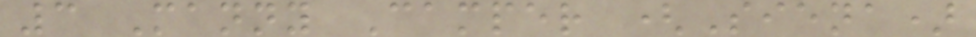3 Manny Camper (Siena)
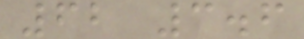62 3.6
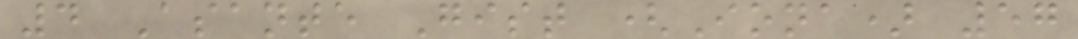4 Asante Gist (Iona) 57
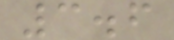3.6
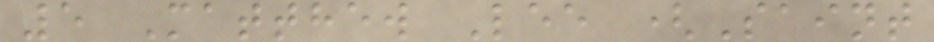5 Matthew Lee (Saint
